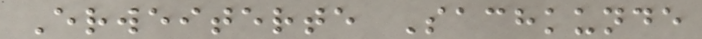Erweiterte Sachkunde
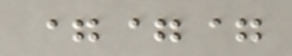===
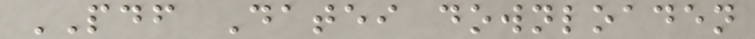PDF Datei downloaden
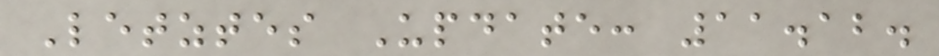Letztes Update: 11.12.
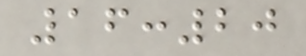16:20
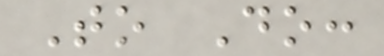To Do:
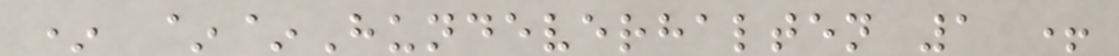* ~~Hundeverhalten 1 +
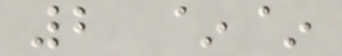2 ~~
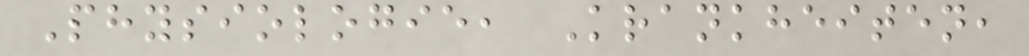Physiologie, Krankheiten,
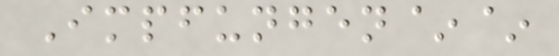Impfungen~~
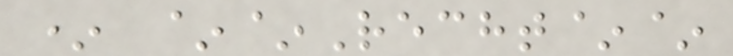* ~~Recht~~
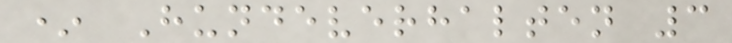* Hundeverhalten 3
